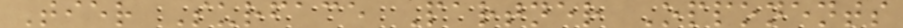Tier Surface Partner Opponents
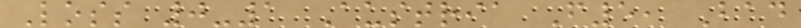Loss 0-1 Austria F5, Bad
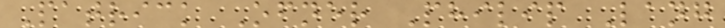Patrick Ofner Philip Lang
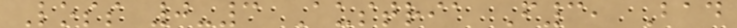Loss 0-3 Austria F3, Bad
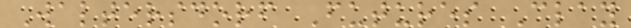Waltersdorf Futures Clay
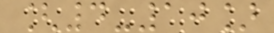[4-10]
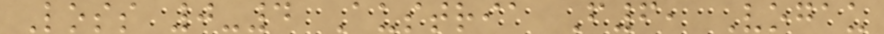Loss 0-4 Austria F6, Vogau
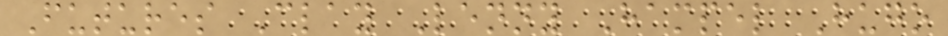Futures Clay Lenny Hampel Hugo
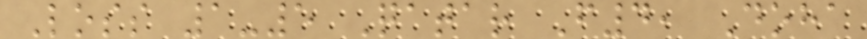Loss 1-5 Qatar F4, Doha
